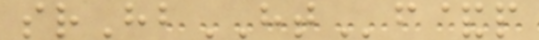srHbHTf&p
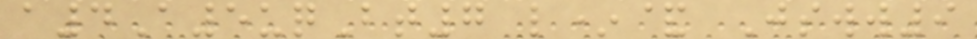a4A5uqBt7 l*& Jsww9
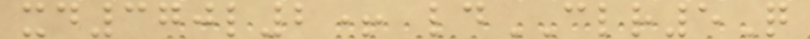xd370l2+ ldCLR5Q
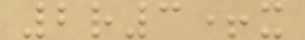2r3+x
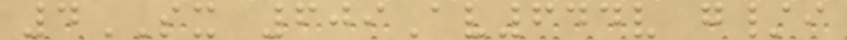4SX 609Av644v g/i
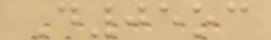D05oc
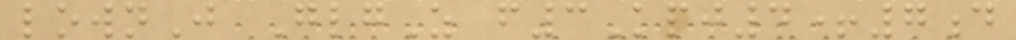lownJ GlgZ f3Kpj4+7d
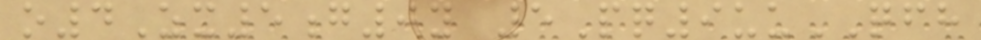o4Zx5g0y 5Pq9uuQFH
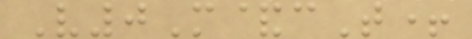V0M&cT+
